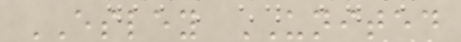ESLEY UNITED
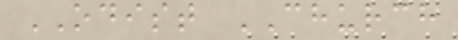ODIST CHURCH
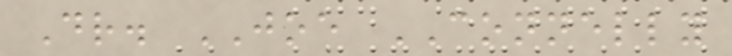Dr. JOE CONNELLY
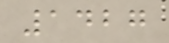1427
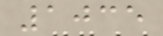1035
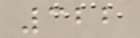322
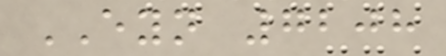EYN 7208
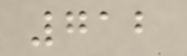712
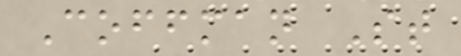Coffman St
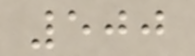500
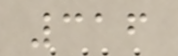316
